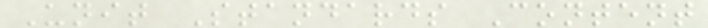Unit Standards Content
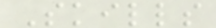Skills
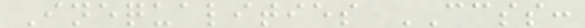Inequalities CCSS:
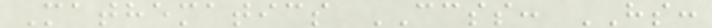Mathematics CCSS: HS:
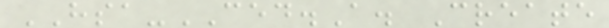HSA-CED.A. Create
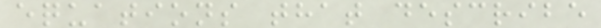equations that describe
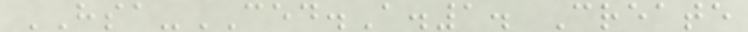HSA-CED.A.1. Create
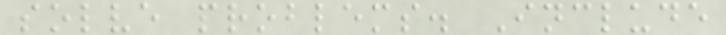solve problems. Include
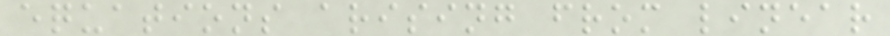equations arising from linear
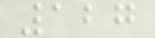127
